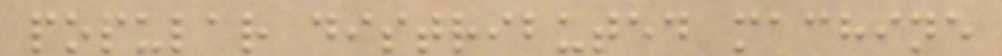popular distributed machine
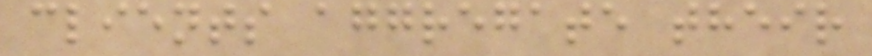clients aggregate their
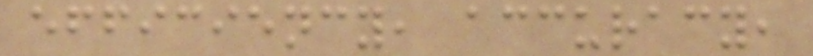efficiency, accuracy,
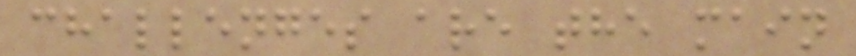challenges are the main
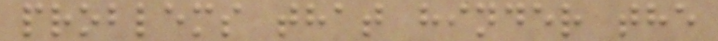problems that hinder the
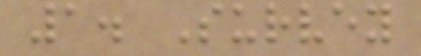1. Survey
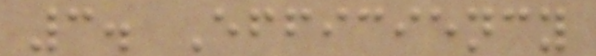3. Efficiency
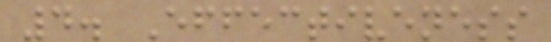4. Effectiveness
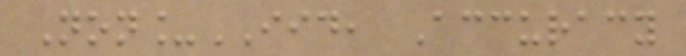Non_IID, Accuracy
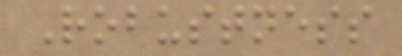Robustness
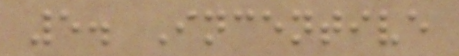5. Incentive
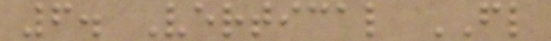6. Vertical FL
